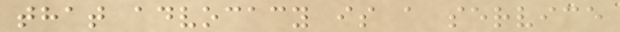that advocacy is a service
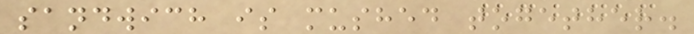sandwich is mushed together.
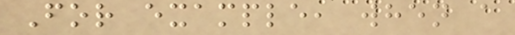For example, when a
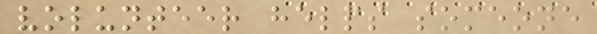volunteer helps someone
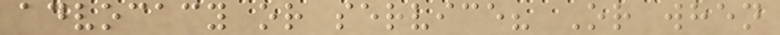advocacy or service? Or when
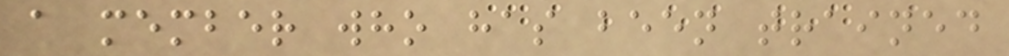a member who has been trained
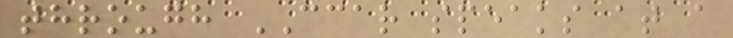through CCAR speaks at a
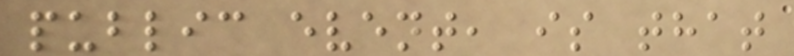public event, is that
